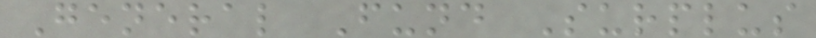General Fund Surplus
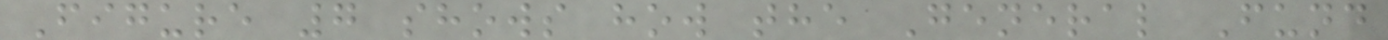Figure 7 shows how the General Fund
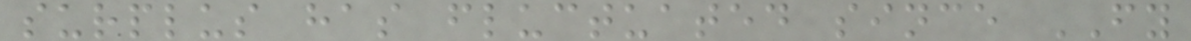surplus has fluctuated since FY
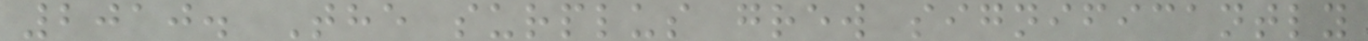2010. The surplus grew significantly
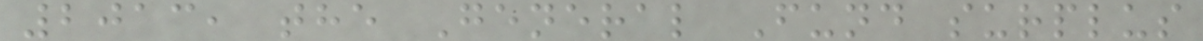2013, the General Fund surplus
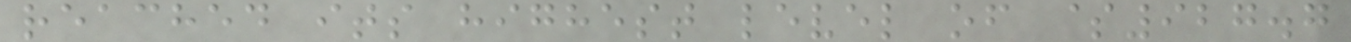reached its highest level of $927.7
